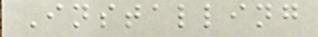Installing
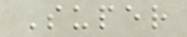Super
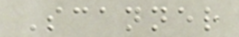Scanner
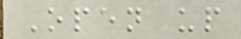Open up
